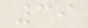39
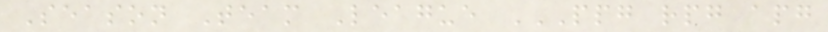Season Team League PPG RPG APG
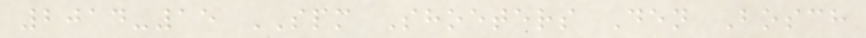2014-15 SPM Shoeters Den Bosch
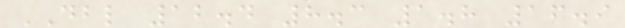DBL 12.4 8.3 1.8 16.9
